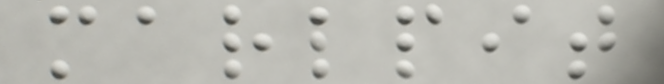marlpit
